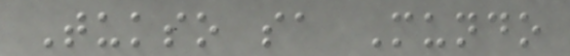Tukso sa Mundo
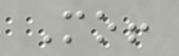Mo!
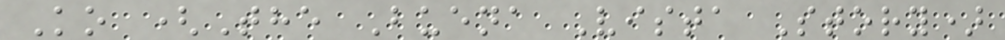Ko (The Buena Vista Story)
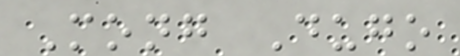Mong Dugo
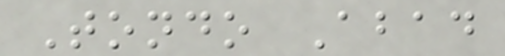Tondo Abad
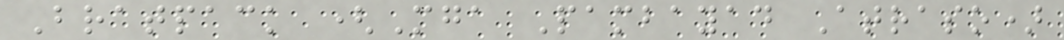Bratpack (Mga Pambayad Atraso)
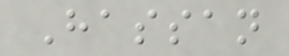Hassan
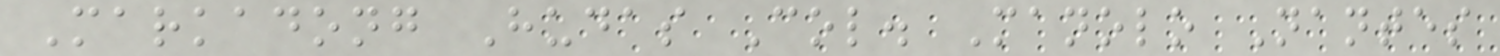Markadong Hudas Col. Manolo Nantes
